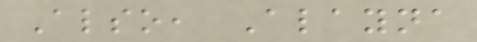Also, Alayna
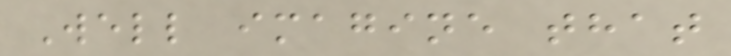Well imagine that
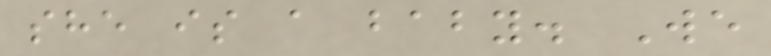she is a baby. We
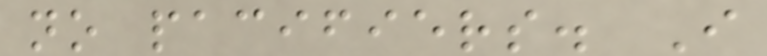no pacifiers. I
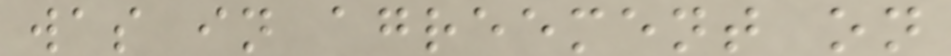was in agreement on
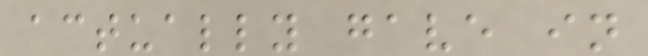actually gave in
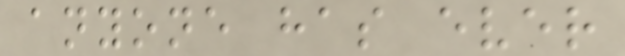anyone has ever
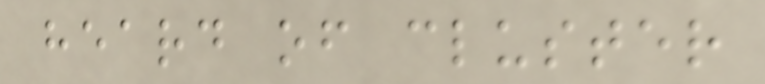heard of cluster
